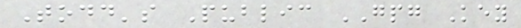Todd's Public GPG Key
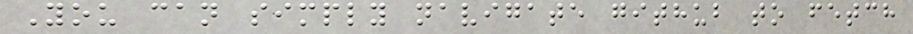You can simply navigate github to fetch
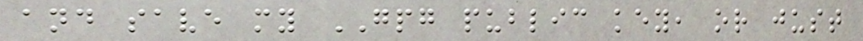and save my GPG public key, or just
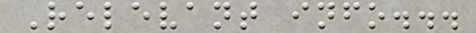Relevant info...
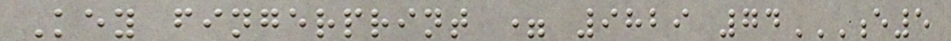Key fingerprint = 9829 74E5
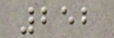252
